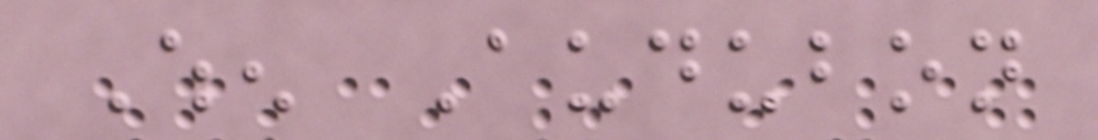When Audubon
